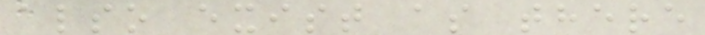also exist as there
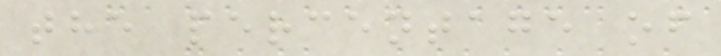the percentage of
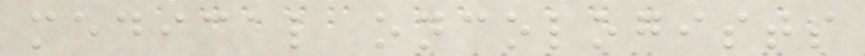medical oncologists
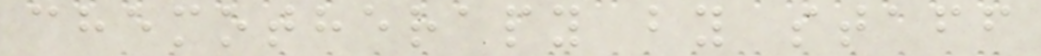chemotherapy by staff
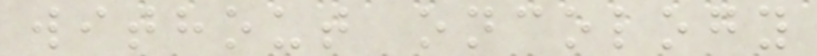without oncology
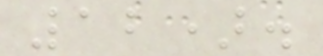12).
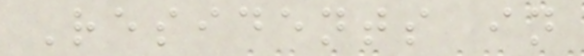Residents in
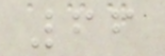66
